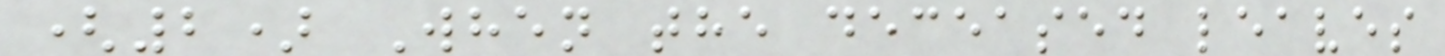(2) When the deceased leaves
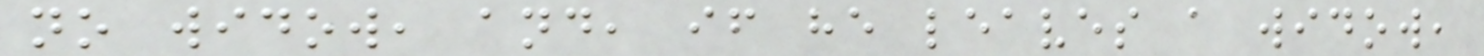no widow, and, if he leaves a widow,
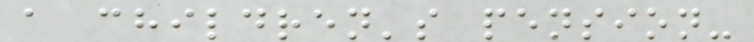a children's pension-
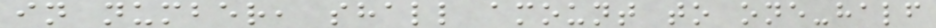in number, shall amount to one-half
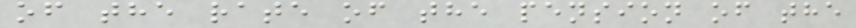of the rate of the pension of the
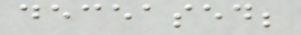deceased;
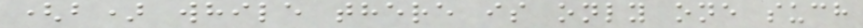(b) while there is only one such
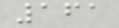161
